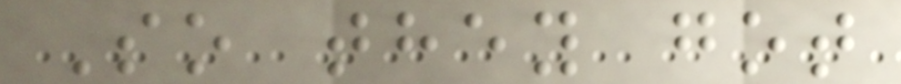So they got
